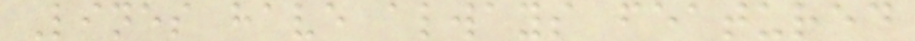Lines have always featured
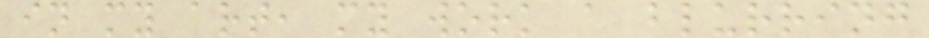in my art, my work a blurring
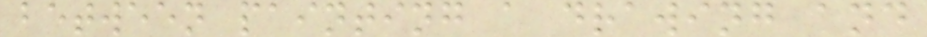between painting a drawing and
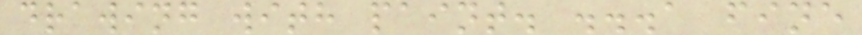drawing with paint. ...a fine
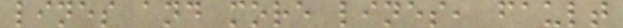lines and more lines, fault
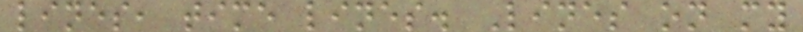lines, time lines. Lines on my
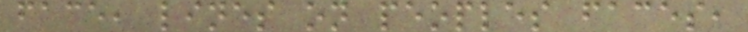face, lines on peoples faces,
